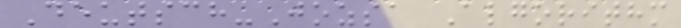Deutsch-Jozsa Algorithm
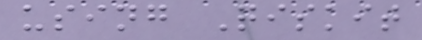using Qiskit
